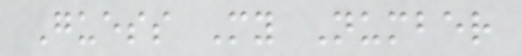Guess My Number
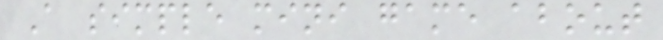A simple mini game about
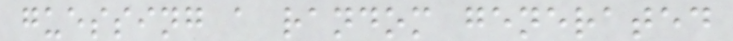guessing a random generated
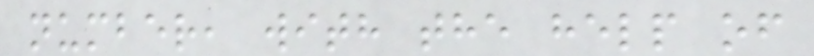number, with the help of
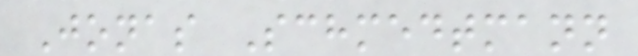Jonas Schmedtmann
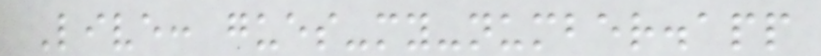Live: gues-my-number.app
